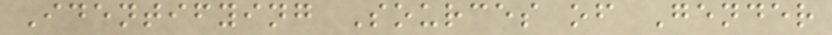Identifying Sources of Gender
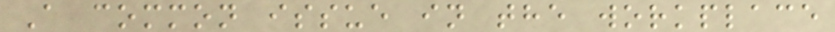A common issue in the workplace
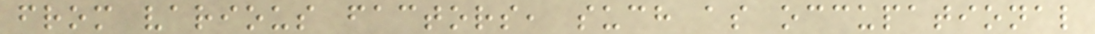from various factors, such as occupational
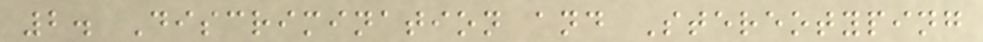2. Discrimination and Stereotyping
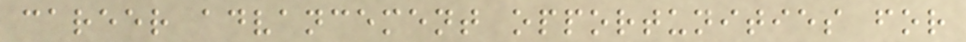career advancement opportunities for
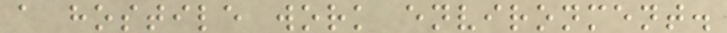a hostile work environment.
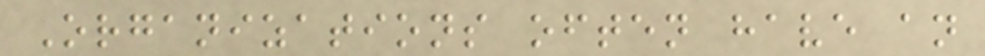Organizations often have an
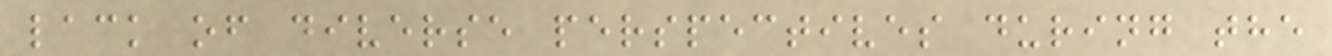lack of diverse perspectives during the
